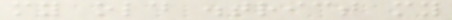my old district my
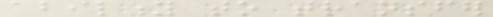ability to transfer
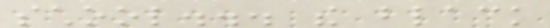school... the black
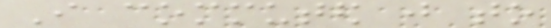I commuted just to
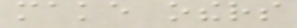make others
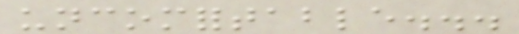uncomfortable...
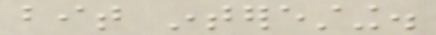bit interesting.
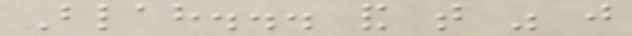Blah... and that was just
